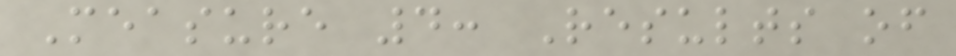Measure 4: Results of
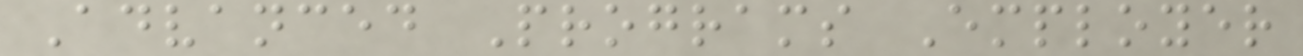Advanced Programs Employer
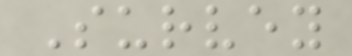Survey
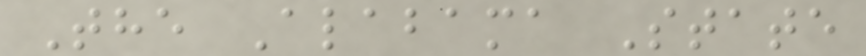The Alabama State
